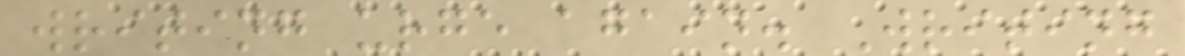writing urge again. Writing
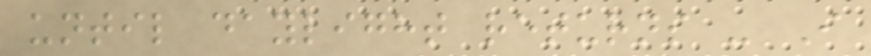until daylight returns - I
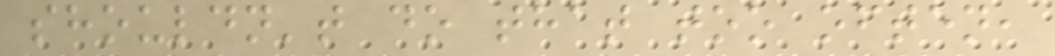shouldn't do that too often,
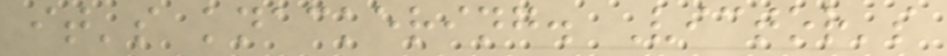it's knackering. Victor's
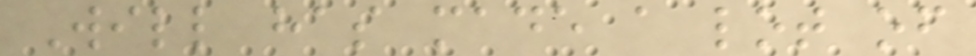Will has made a lot of
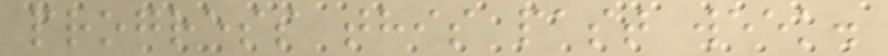progress this past week.
